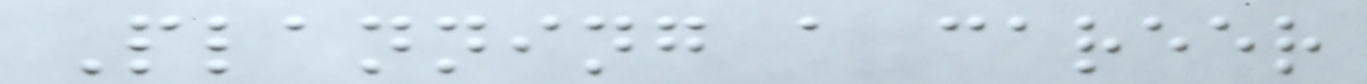Planning a career
